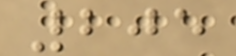205
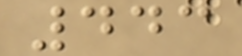443
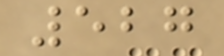527
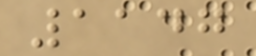1147
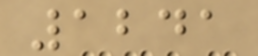1241
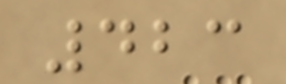423
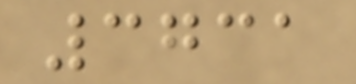3731
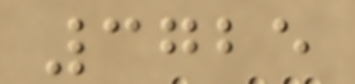3725
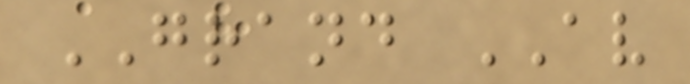GRAND AV
